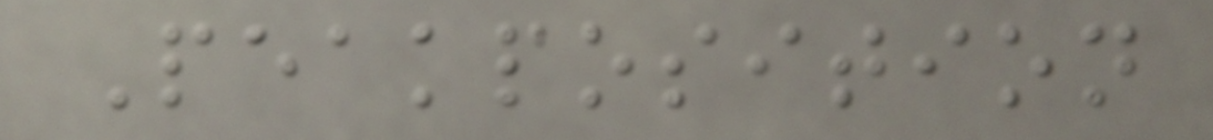Peakposition
